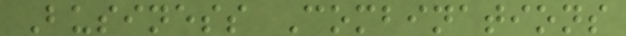Business Combinations
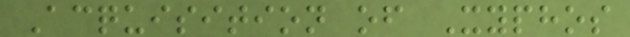Acquisition of Xyphos
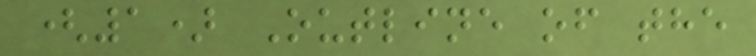(1) Outline of the
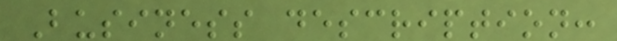Business description:
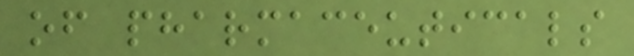of pharmaceuticals
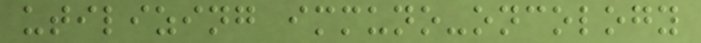utilizing immuno-oncology
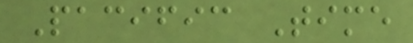Pacific Time
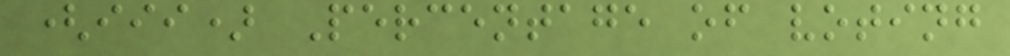(iii) Percentage of voting
